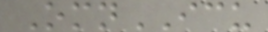OmnICU
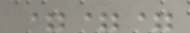===
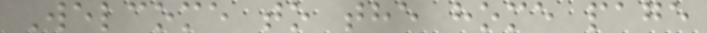Welcome to the home page
